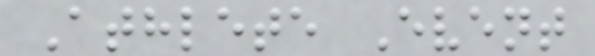Athlete Event
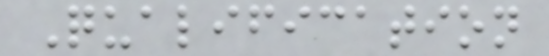Qualification
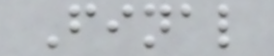Final
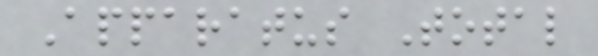Apparatus Total
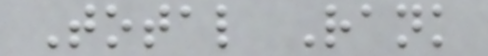Total Rank
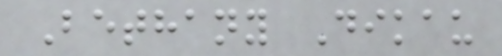Bethany Dikau
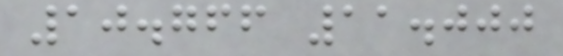10.766 11.000
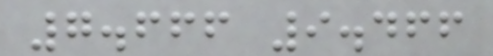7.666 9.466
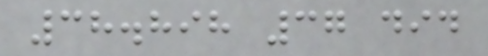38.898 37 did
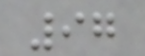97
